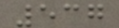537
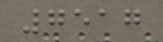7517
